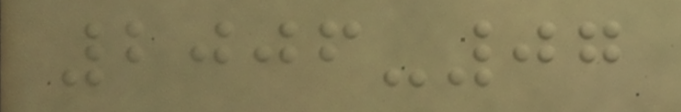2006-07
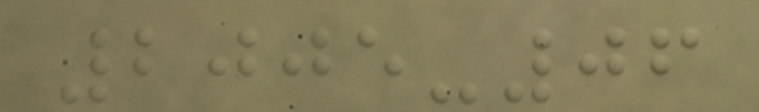2005-06
